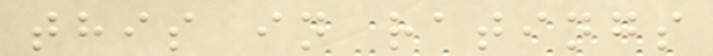this in ratings
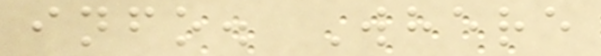info. Where
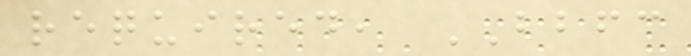required, BBFC
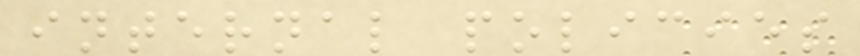internal policies
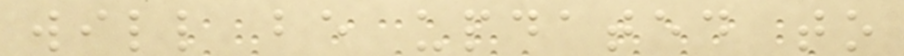will be updated to
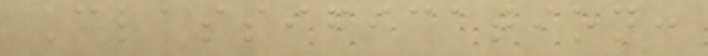Classification:
